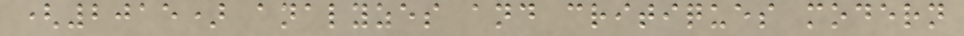(2015) analyzes and critiques modern
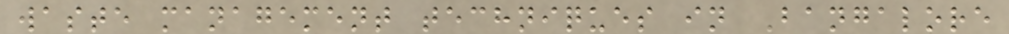waste management techniques in Bangalore
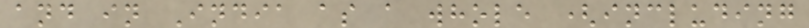and in India as a whole (including
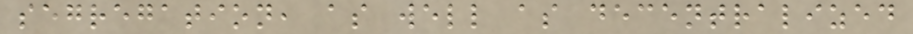segregation, as well as decentralized
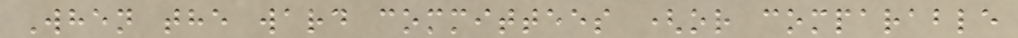When the ward committees (or comparable
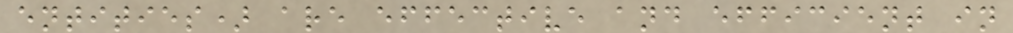entities) are effective and efficient in
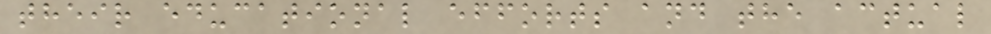their educational efforts and the actual
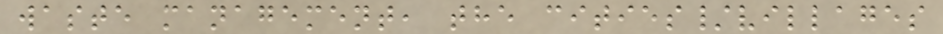waste management, the cities/villages
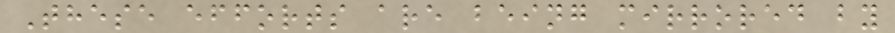These efforts are being mirrored by
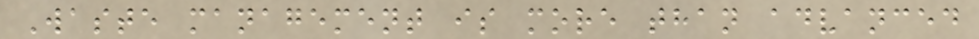Waste management is more than advanced
